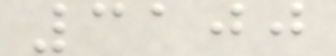3100
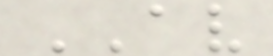AV
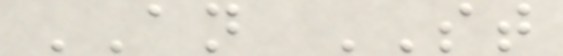AN ST
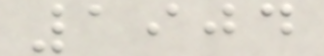1904
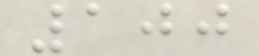100
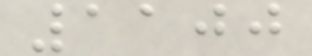1100
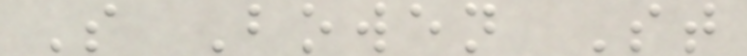S Bowen St
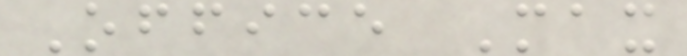Office Max
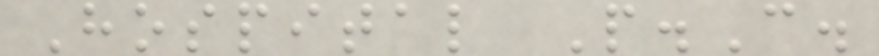Hospital P.C.
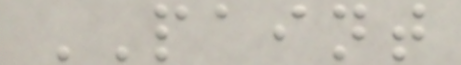PAINT
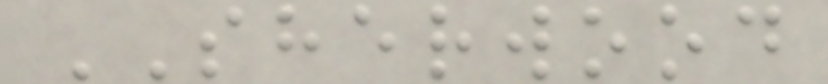SHERWOOD
